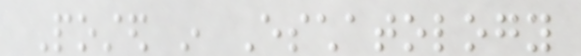Posted in Eschatology
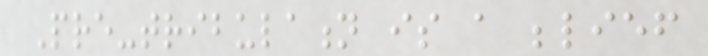Pre-tribulation is a belief
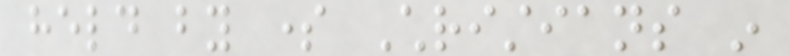held by some Christians in
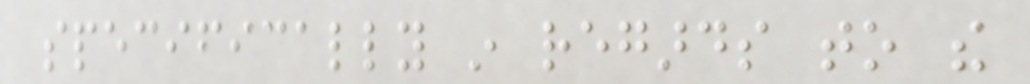specifically in regards to the
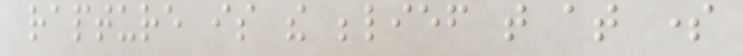rapture is the belief that at some
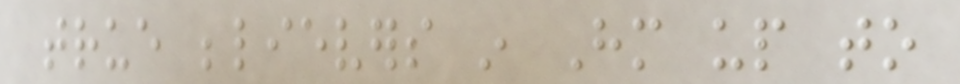true believers in Him up to
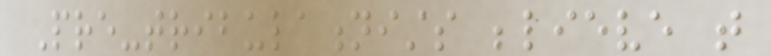Pre-tribulationists believe that
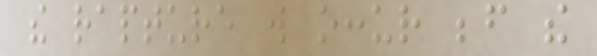the rapture will occur before the
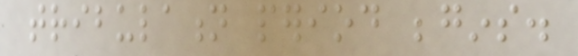tribulation period begins.
